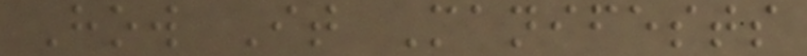How It Manifests
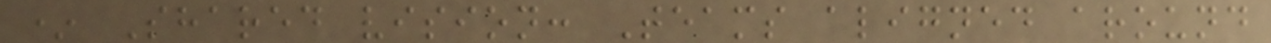* Shared vision: Teams aligned around
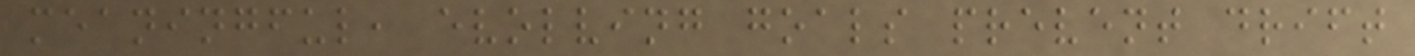meaningful, evolving goals prevent drift
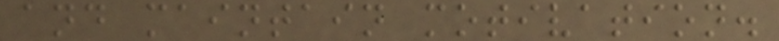and maintain motivation.
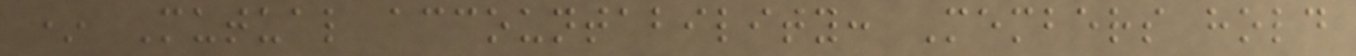* Mutual accountability: Members hold
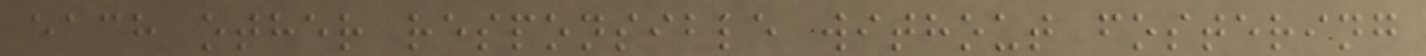each other responsible without fostering
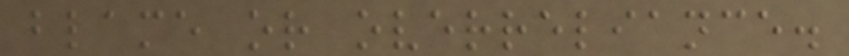blame or overreliance.
